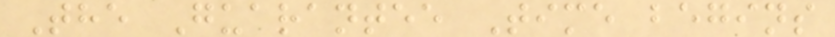The Guarantee Time begins
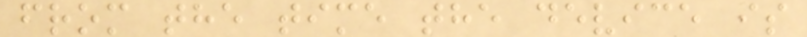from the time the device is
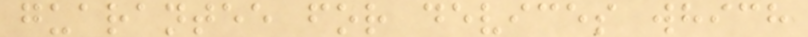guarantee for devices which
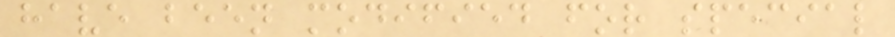have been modified for special
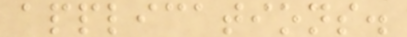applications.
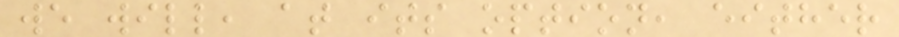we will, at its option, either
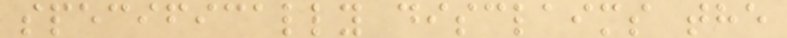specifically disclaims the
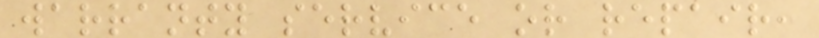warranty service or repair,
